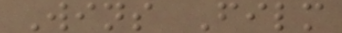Wins Film
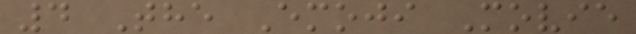4 The Emoji Movie
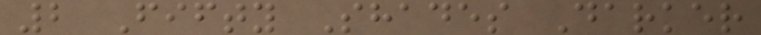2 Fifty Shades Darker
